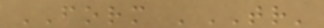FORM 'TR'
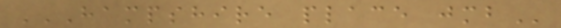HAMPSHIRE PLACE JMB
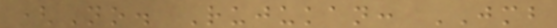(No. Rujukan: JMB
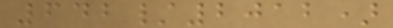642/2012)
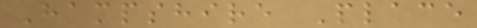Hampshire Place
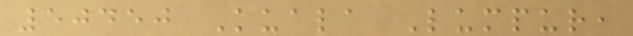50450 Kuala Lumpur,
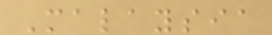Malaysia
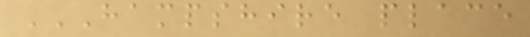HAMPSHIRE PLACE
